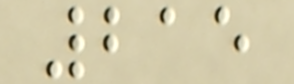215
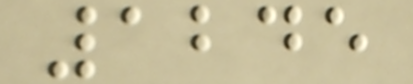1245
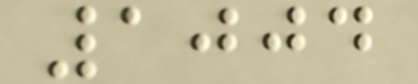1004
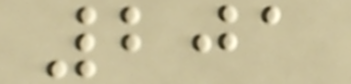201
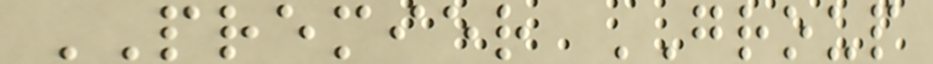PREMIER GROUP
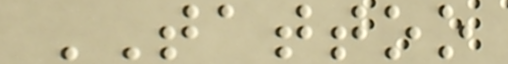TATTOO
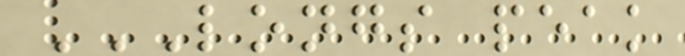LONGS PEAK
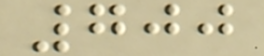700
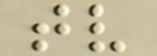tv
